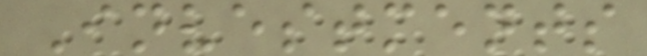Investments
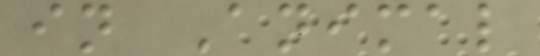in Animal
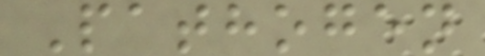Pathogen
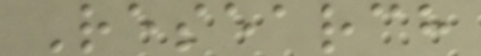Research
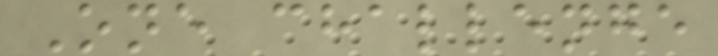One challenge
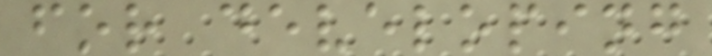for developing
